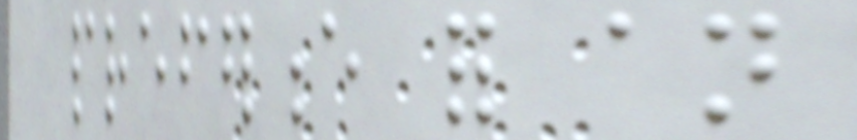preference for an
